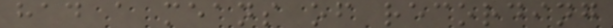had a means of recording
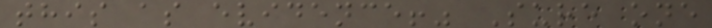this as evidence!" Sure one
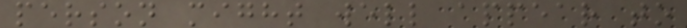person might well appear to
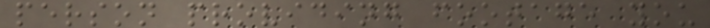person providing footage you
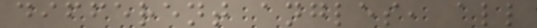different angles, all
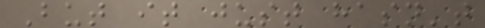But it just hasn't
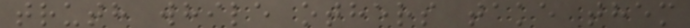truth while others take them
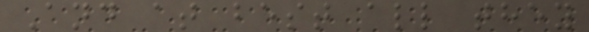And at best all they
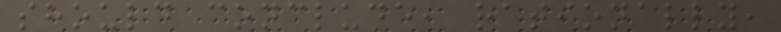should conclude, rationally,
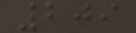209
